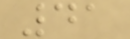41
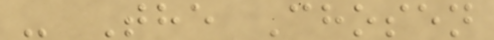- The Chosen
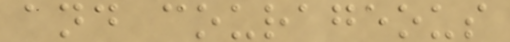and courageous
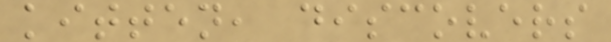kitten, discovers
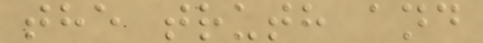the truth and
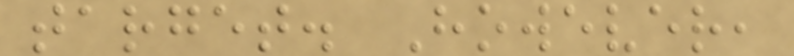target. However,
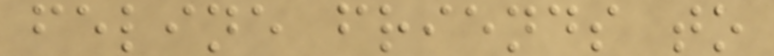feline friends to
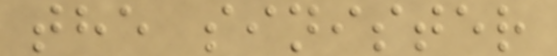the sinister
